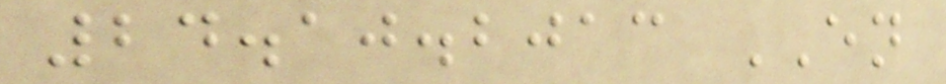24.10.2013 EN
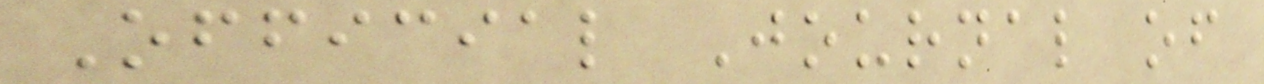Official Journal of
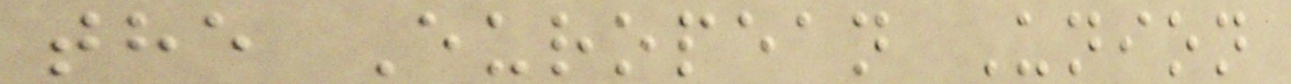the European Union
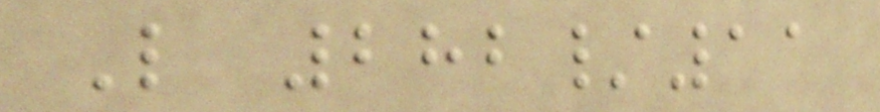L 282/11
